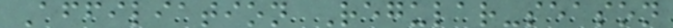Affiliation Regular-season
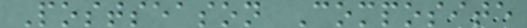Postseason Composite
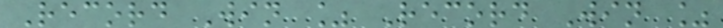Record Win % Record Win %
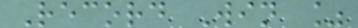Record Win %
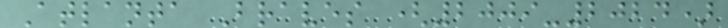Atlanta Braves (2009-2024)
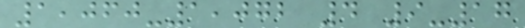1,060-1,072 4 9-17
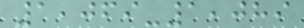1,069-1,089
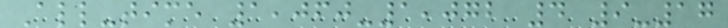All-time 1,060-1,072 4 9-17
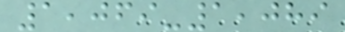1,069-1,089
